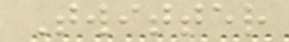Twitter
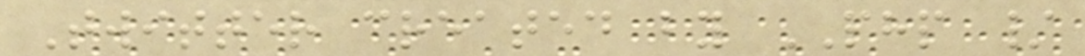Twitter created by PHP /
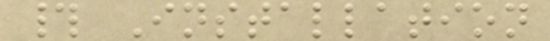# Installation
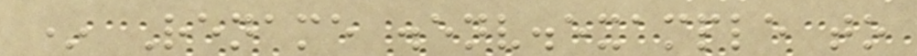* Rename .env.example to
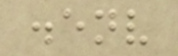.env
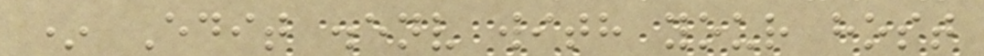* Edit .env with your host
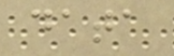data
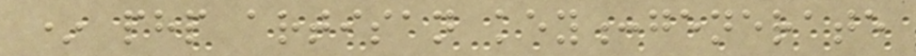* php artisan key:generate
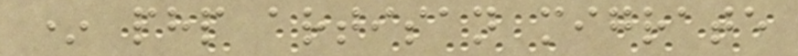* php artisan migrate
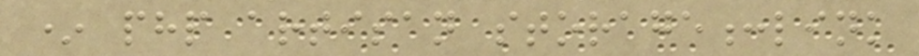* php artisan storage:link
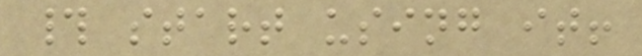# start using it!
